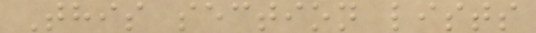This section lists
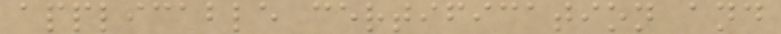applicable certification and
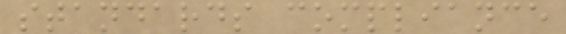standards compliance
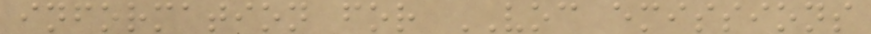information for VOC emissions
